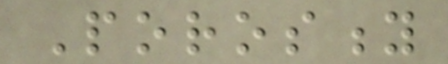Porosity
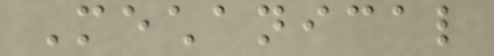Mechanical
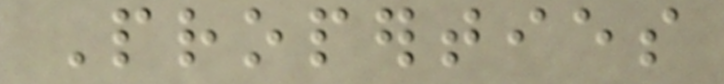Properties
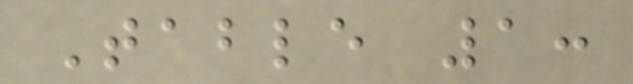Table 1:
